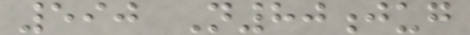590 N80jug
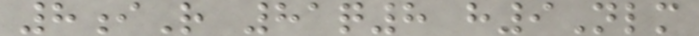8iR 81q8 h9Nlm
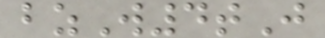bzW4tJ
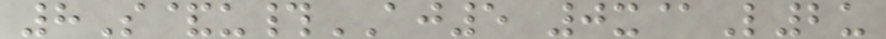8S&u#AJ5 0x@L2u
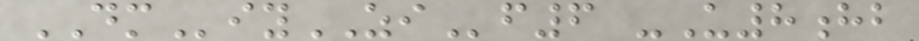DMiyZIf6 -U8hb
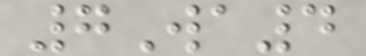7Wa4
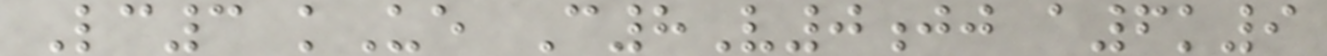Lc3 kUe C8V0jj a6k9
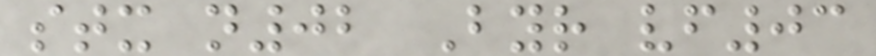stx n02 Byr vf03
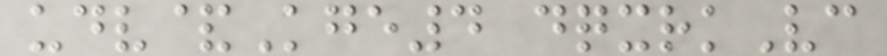udv&Kge4 dqxrkVc
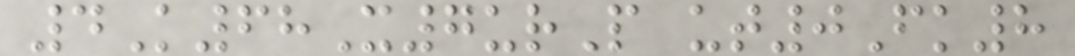4K68X7urP ut0Fk8
